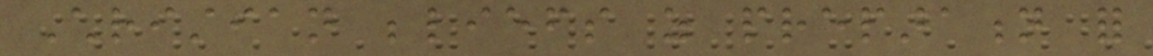Christian beliefs as preparation for
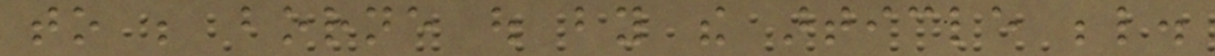to be borne out by the article below.
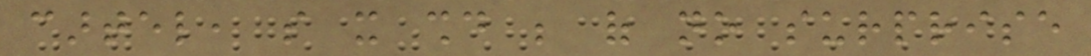cartel, so it should be of no surprise
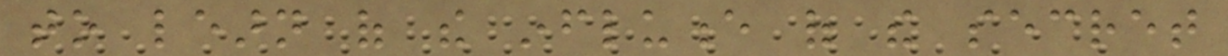to learn of the influence of the secret
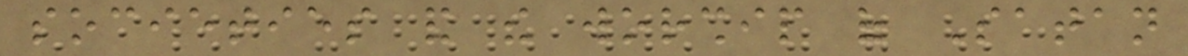societies and the worship of Satan
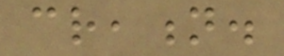creation.
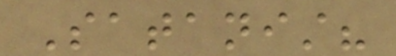Satanist?
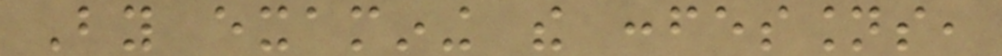By examining the confessions,
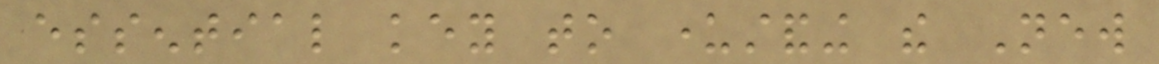essential key to understanding the New
